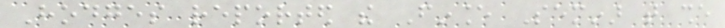Hodges reported the Finance Seminar that she
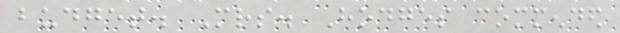budget. Mrs. Hodges commended
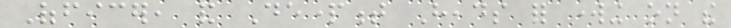Officer, and Department Heads for working on the
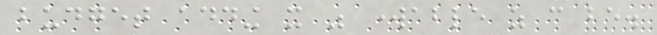budget adding it was workable as can be.
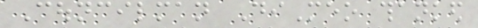Councilman DiMeo thanked
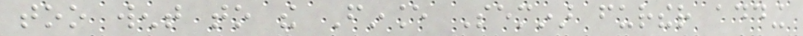too went to the Finance Seminar further adding
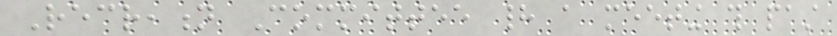Recreation Committee had a meeting this past
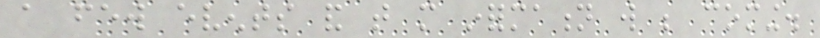a few events and that more information will be coming.
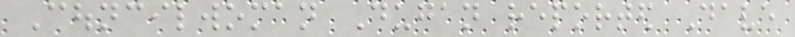Councilwoman Dugan reported Dave
